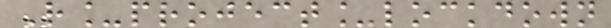R_project_lockdown
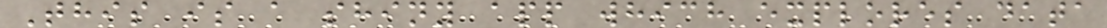This is a shiny app which explores data
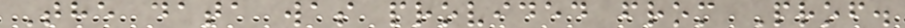The data was provided from Prof.
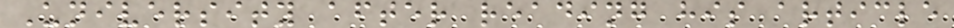University after reading his article
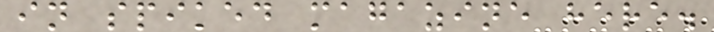in spiked magazine here.
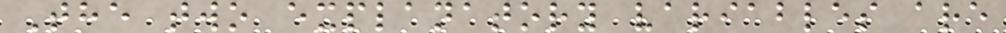The two explanatory variables are
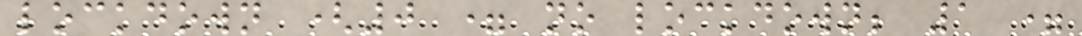lockdown (0 = no lockdown; 1 =
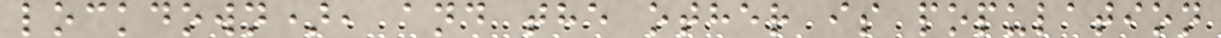lockdown), and the other is population
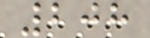208
